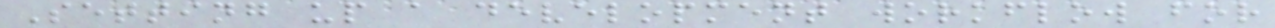Setting up a development workflow for
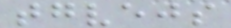tgvejs
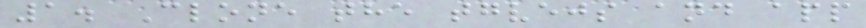1. Clone the tgvejs and app
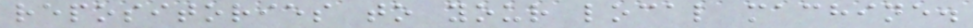repositories to your local machine.
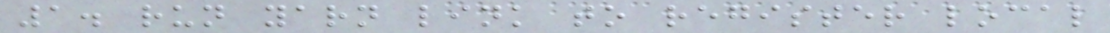1. run yarn link to register local
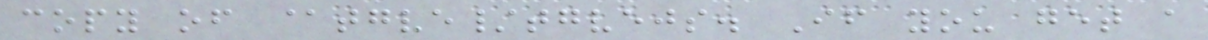copy of @tgve/tgvejs. If you get a
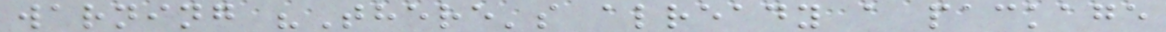warning "There's already a package
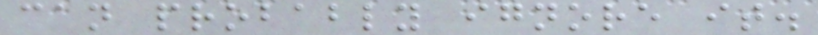can probably ignore it.
